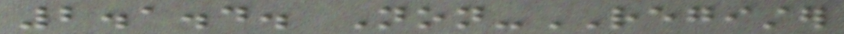2.1.4. Non-REGISTER
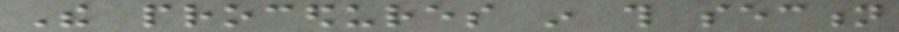The procedures in this section
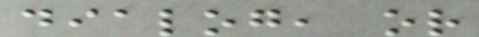dialog, or
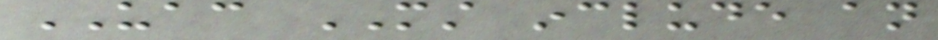UAC MUST include an
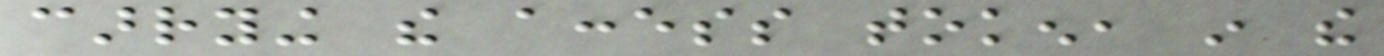carrying the access token, in the
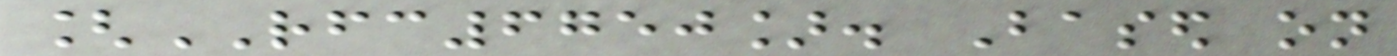[RFC6750]. Based on
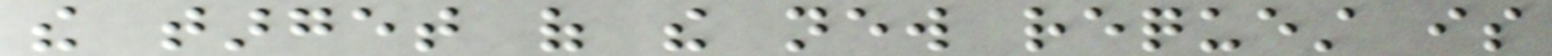the target of the new request is
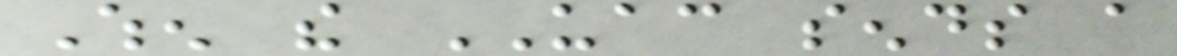When the UAC sends a
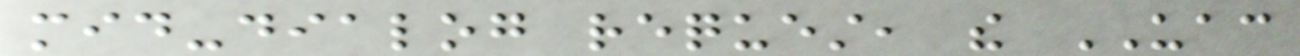mid-dialog request, the UAC
